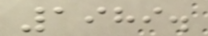1989.
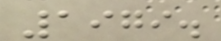1979.
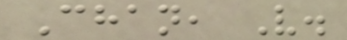Chan, V.
